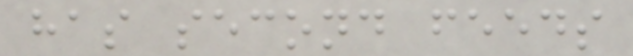has second feeds
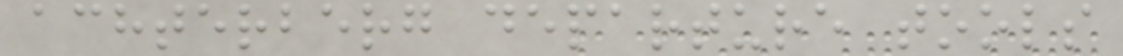achterberg departure tools
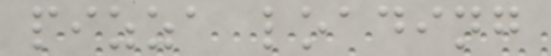pizza loading
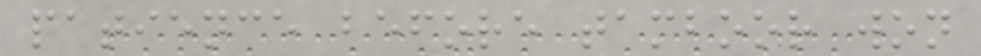patience before tamboor won
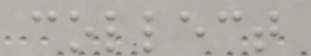collect
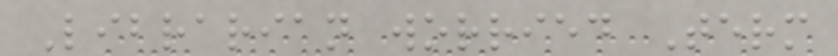Librarian worried Term
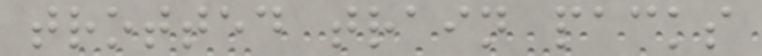trotted train packs
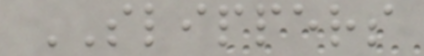SLIPPERS
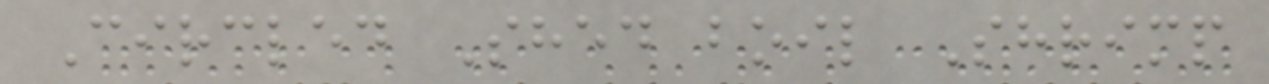Circled Shed boil Shrimp
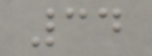34
